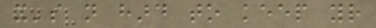it's not hard to keep your
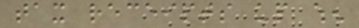tax receipts up when
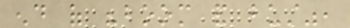end of "boom and bust",
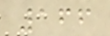166
